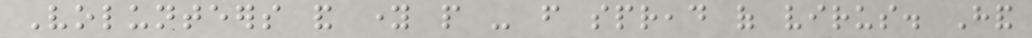Volunteers and young people - from spread of virus. Hand
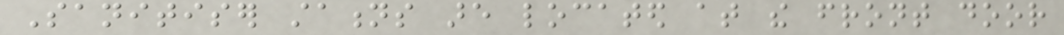Sanitiser stations are located at the front door
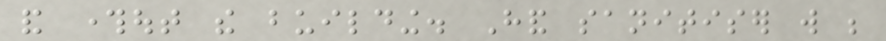and throughout the building. Hand sanitiser will be
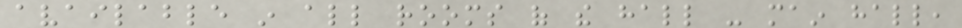available in all rooms of the hall - main hall,
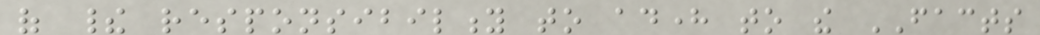of their responsibility to adhere to the FACTS
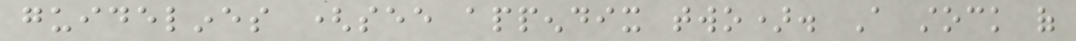guidelines (see appendix two). A stock of
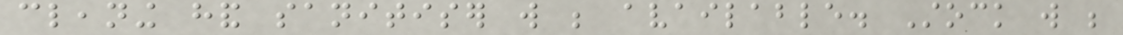cleaning hand sanitiser will be available. Stock will be
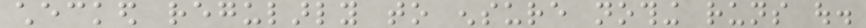checked regularly to ensure nothing runs out.
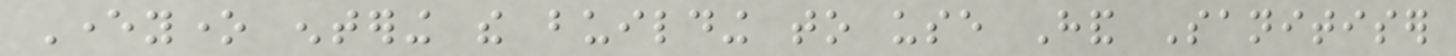Everyone entering the building to use Hand Sanitiser
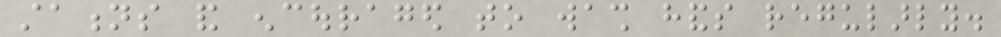stations and encouraged to wash hands regularly.
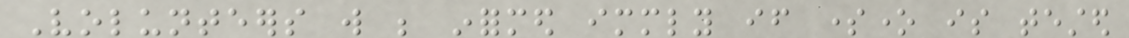Volunteers will be informed immediately if someone is tested
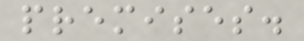premises.
